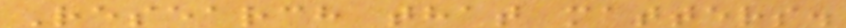Research that matters.
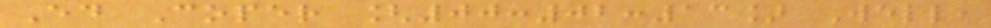Ed Coper [00:02:13] Well,
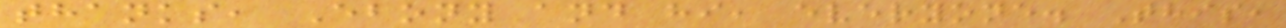thanks, Ebony and hi, everyone. This,
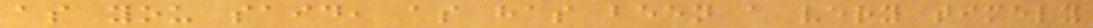as you said, as has been a very timely
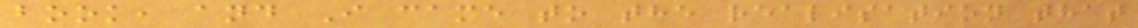book, and I came to the realisation that
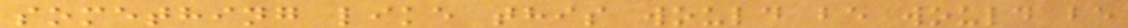something like this would be would be
